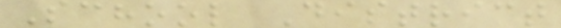School District
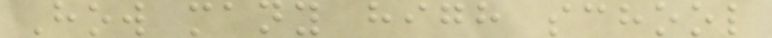How many high school
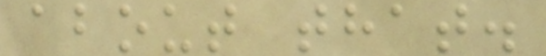about that.
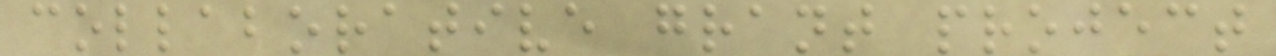collaborative grant project
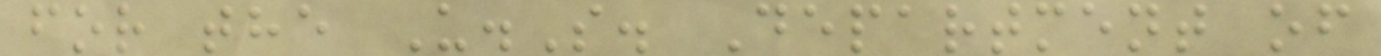for the U.S. Department of
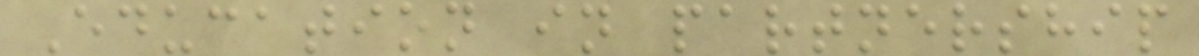Education in partnership
